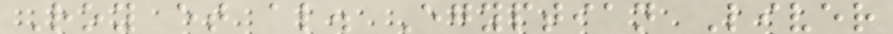Roy et al. Egyptian Liver
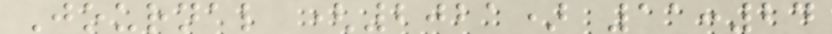Journal (2021) 11:24
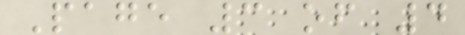Page 3 of 4
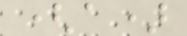(a)
